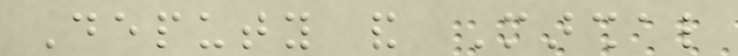Deputy and Marshal
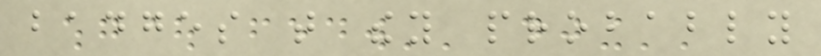badges that they probably
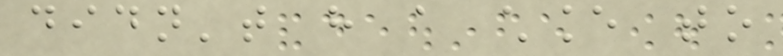didn't have a chance to
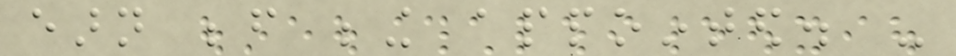earn before being appointed. -
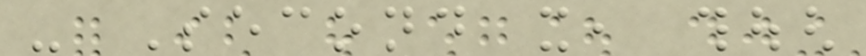- Second it, though
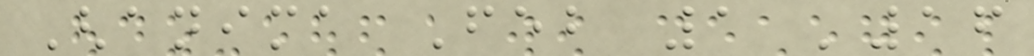Ghanima Feb 1 '16
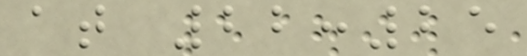at 22:25
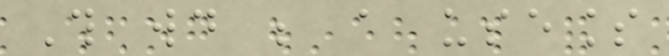This would be a useless
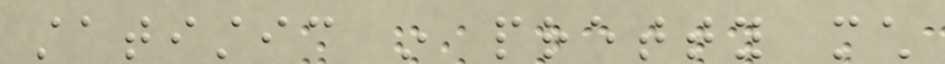statistic in pretty much
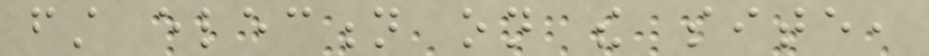first election on the site,
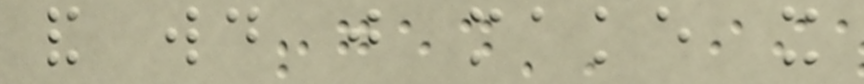and would just make it
